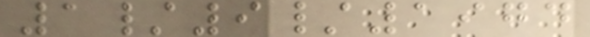1/9/1974
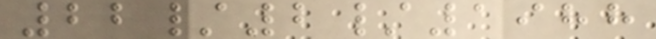22/2/1988
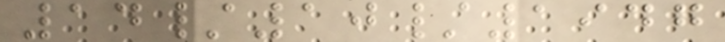14/10/1947
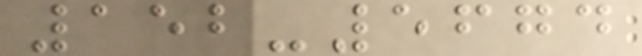152-5674
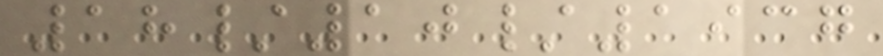18/10/1937
